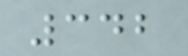342
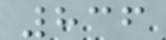836
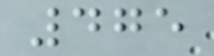475
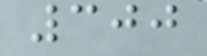300
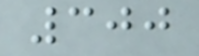300
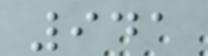941
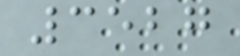3527
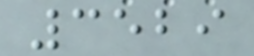3529
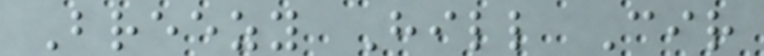Breezy Hill Cir
